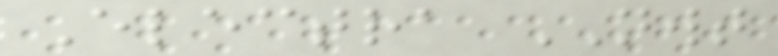Electra NWT
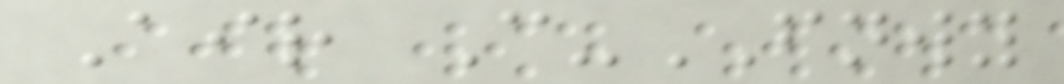Air C-FNWY
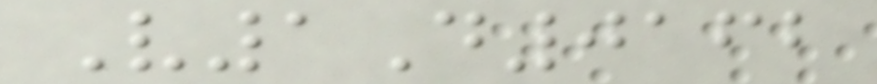V1D0162
